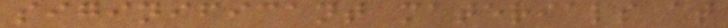siginificant materials at
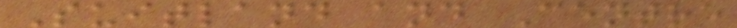Suitland and Centre
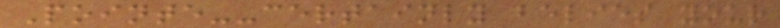Pointe--certainly belies your
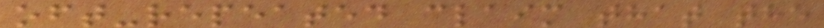oft-repeated claim that the
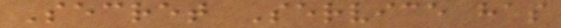Secret Service has
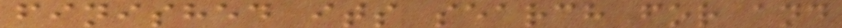finished its search for and
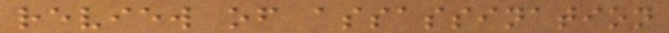review of assassination
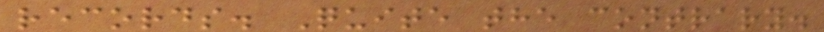records. Quite the contrary.
